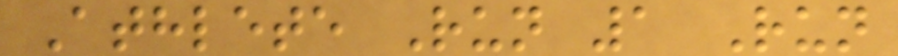Athlete Run 1 Run
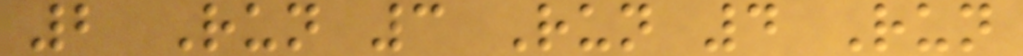2 Run 3 Run 4 Run
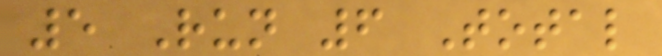5 Run 6 Total
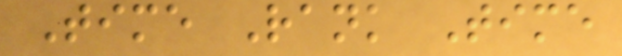Time Rank Time
